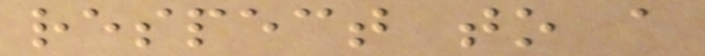respect to a
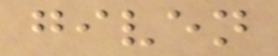given
